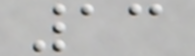13
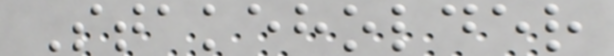Stakeholder
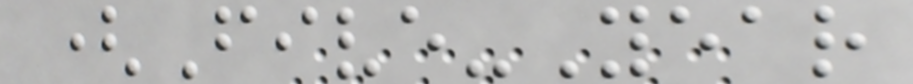(Five-Year
